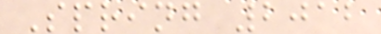Spring 2012
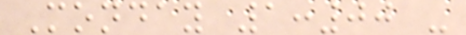Monday 1:00 -
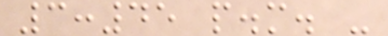3:45 p.m. -
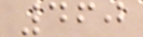460
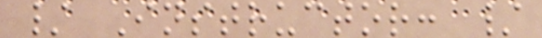/ Instructor: /
